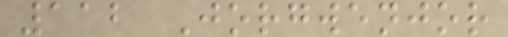112 Jorgwenjor
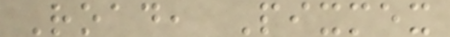Road, Pixmex
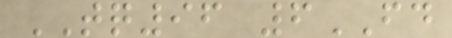TQ96 6FD
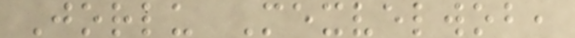Jorlu Mexvelwob,
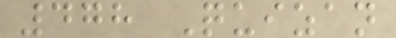478 Quizan
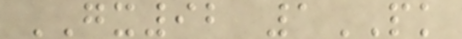GX92 1PK
